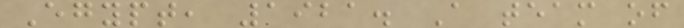Egypt, 1921. A team of
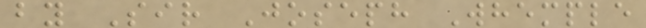by Sir Joseph Whemple
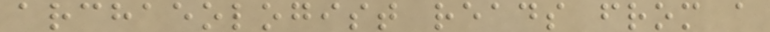archaeologist reads from a
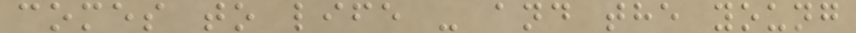comes to life - and the young
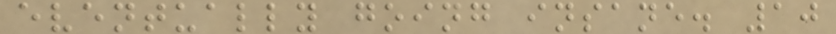eventually going insane. 10
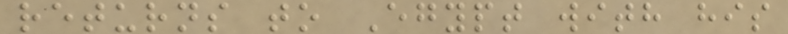returns to Egypt with his
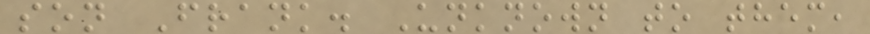son Frank. Unknown to them,
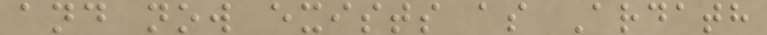and now exists as Ardath
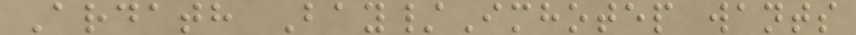Ardath Bay/Imhotep wants
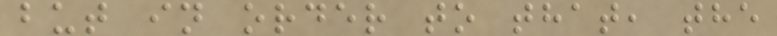but in order to that, the
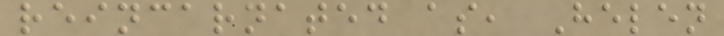reincarnated as, Helen
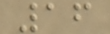16
